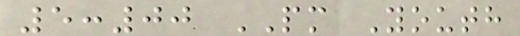5:00 PM Youth
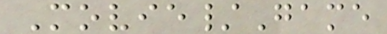Movie/Game
